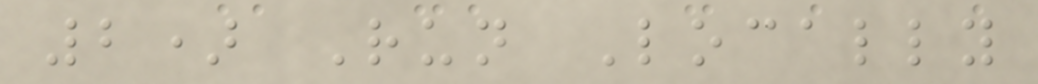2) Run Locally
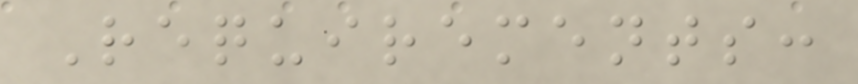Requirements:
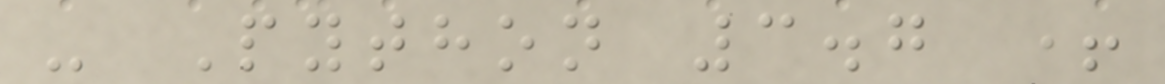- Python 3.7 +
